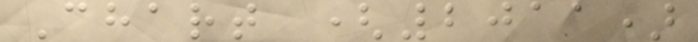Chart (2011)
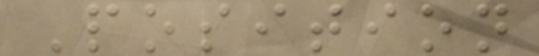Position
